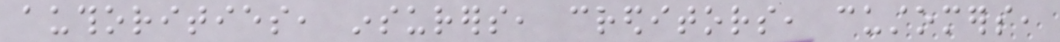authorities, insurers, creditors, customers,
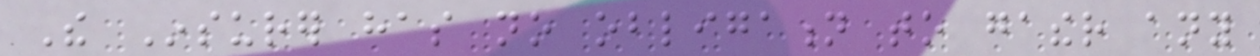The Insurer has no obligation to gather any
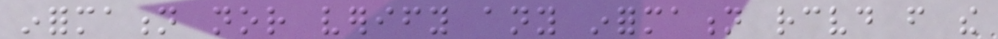information nor verify any information received from the
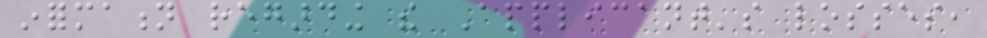information regarding the Applicant's losses,
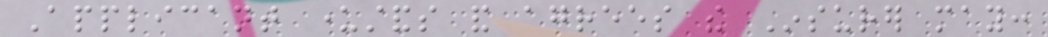Applicant understands and agrees the Insurer may:
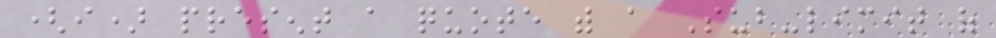(i) present a quote with a Sub-limit of
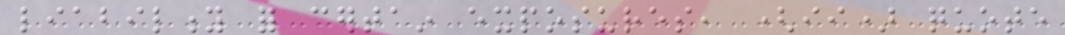liability for certain exposures, (ii) quote
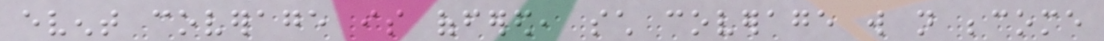event coverage is offered, such coverage will not become
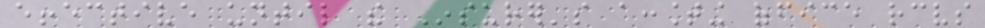effective until the Insurer's accounting office receives
